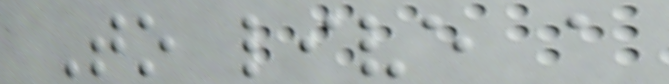To live a
